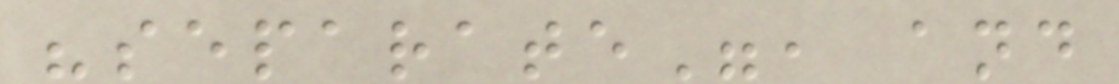"separate", and
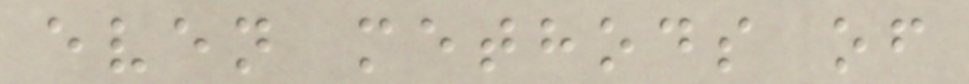even methods of
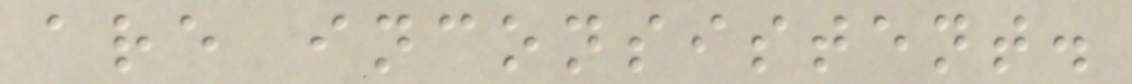are inconsistent.
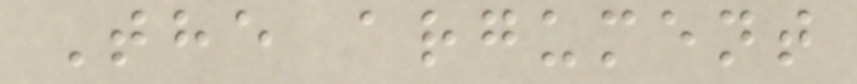The argument
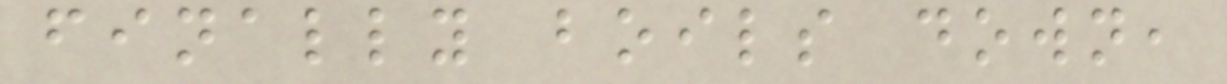finally boils down,
